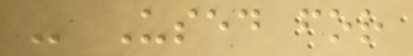- Used for
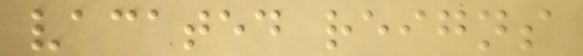vacated reigns
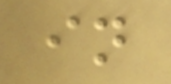in
